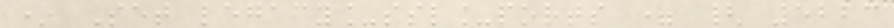* Set legacy_ssl_ports = { 5223
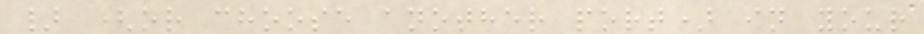} (or choose another port) in your
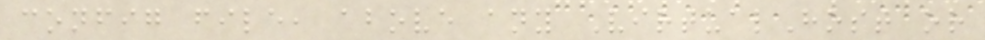config file, above any VirtualHost or
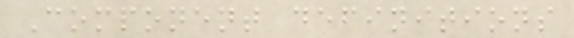Component definitions
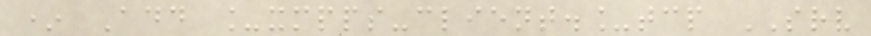* Add _xmpps-client._tcp SRV
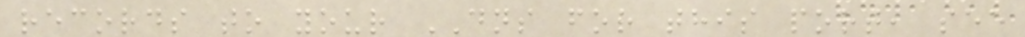records to your DNS for this port, see
